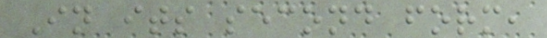In its second form,
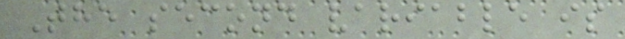The second variable is
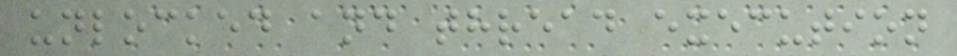unlocked and thread execution
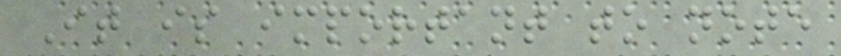It is important to note
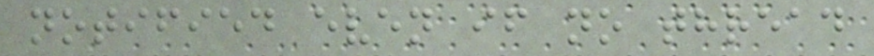notified even if no thread
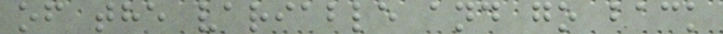of the variable and go back
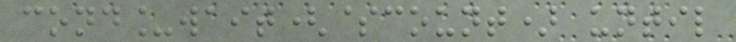cond_wait($count) until
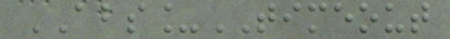ABS_TIMEOUT
